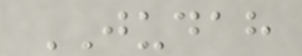JUDAH
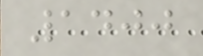1400
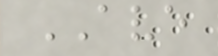AVE
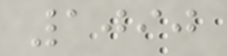1090
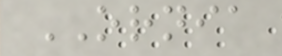ORNIA
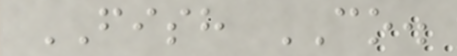FISH CO.
